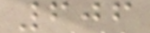606
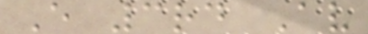E 3rd Av
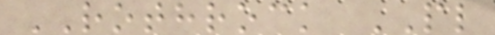ROTHROCK PL
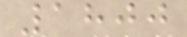1800
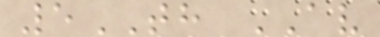5TH AV
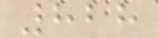828
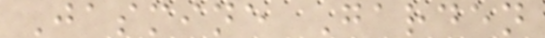Jasmine Garden
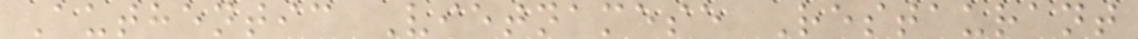Authentic Vietnamese Restaurant
